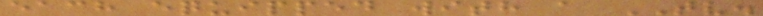each equipped with a TV.
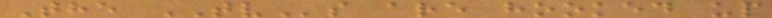The TVs are hooked up
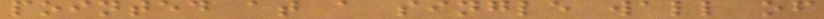pointed at a single wall of
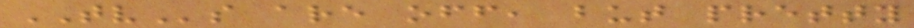TVs are off, but pretty
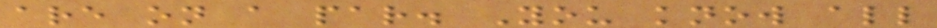are on a par. You know all
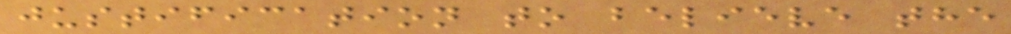justification to believe the
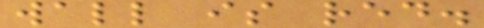wall is red.
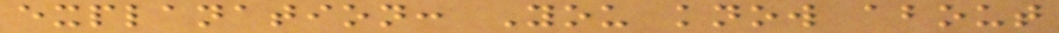explanation: You know about
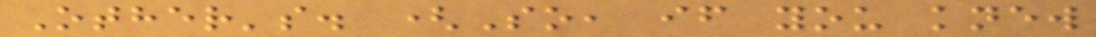Other's. (So, if you knew
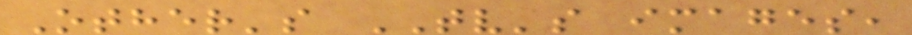Other's TV's images,
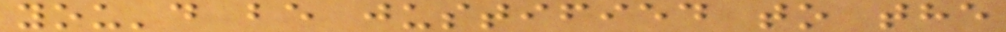you'd be justified to the
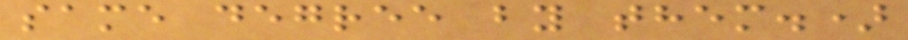same degree by them.)
